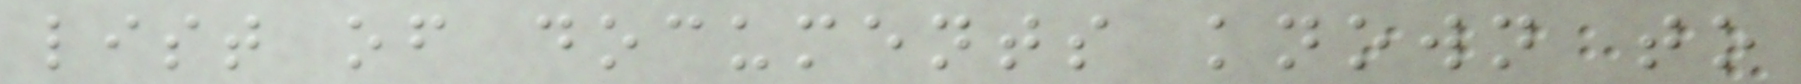list of documents known to
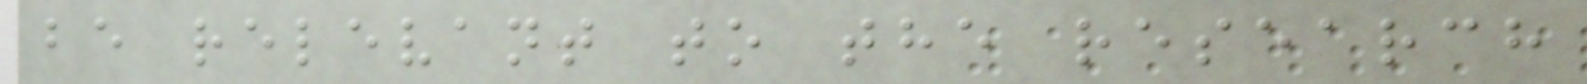be relevant to the research
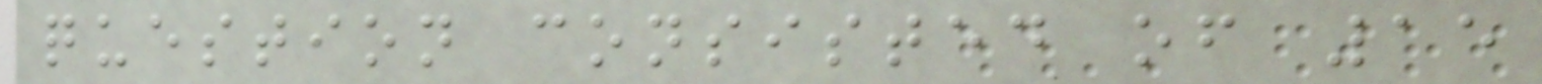question consisted of 15
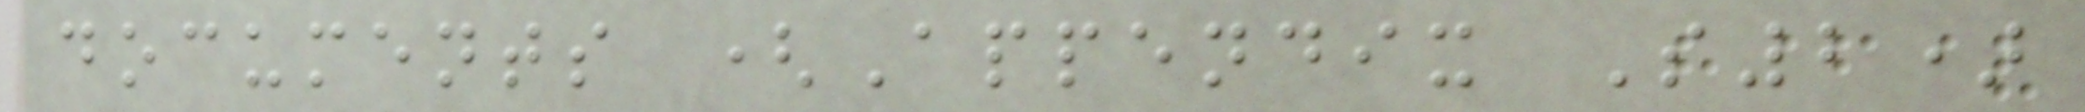documents (Appendix S2)
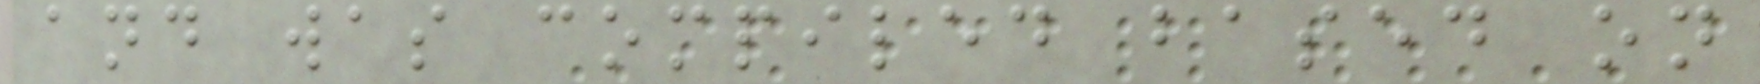and was compiled based on
